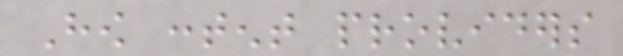How content providers
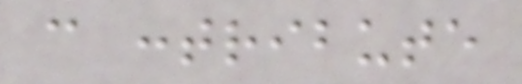can contribute
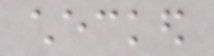checked
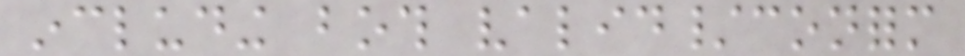including both valid/conform
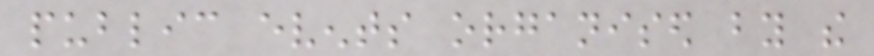public events organised by the
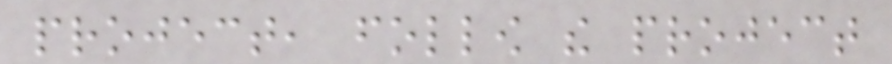project, follow the project
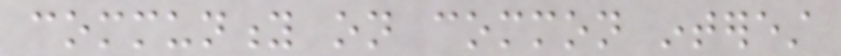community on common interest
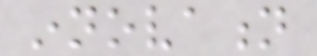innovation
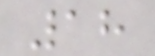18
